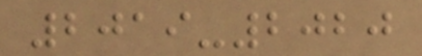2019-2020
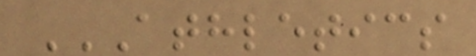ATHLETICS
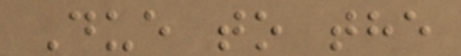Due to the
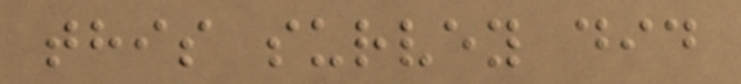this survey did
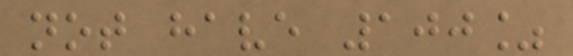not have 100%
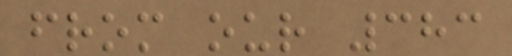from our 383
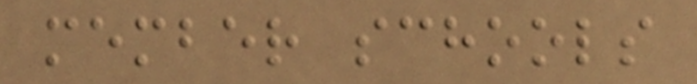member schools
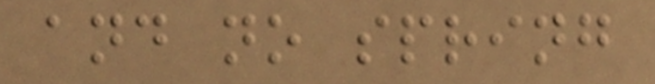and no spring
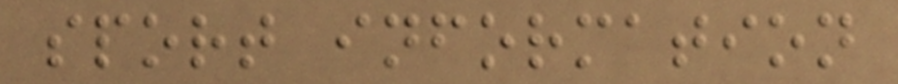sport information
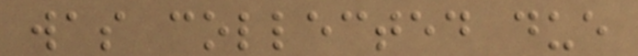was collected due
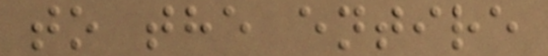to the entire
